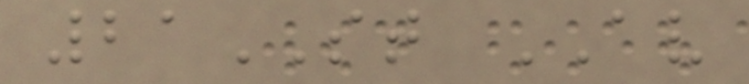21ST AV
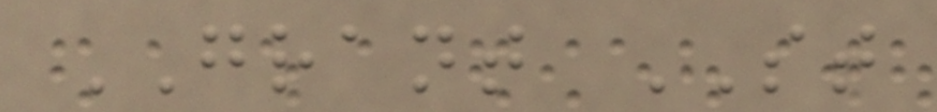GRANT ST
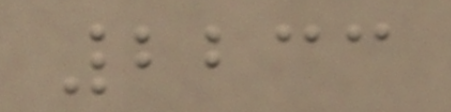2233
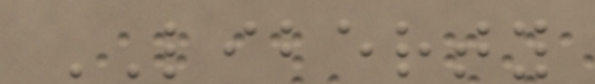LIBERTY
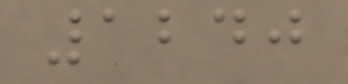1240
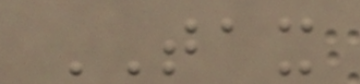TAX
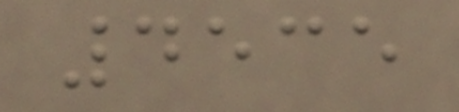4535
